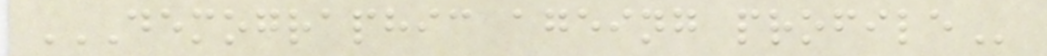DEMOGRAPHIC AGEING PROFILE
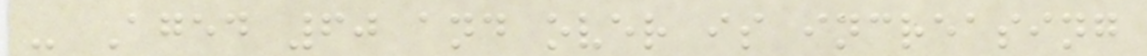- Aged 60 and over is increasing
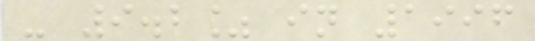- 9.2% in 1996
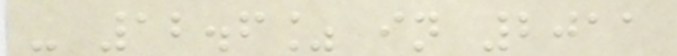- 12.6% in 2011
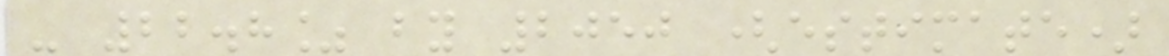- 22.8% by 2050 (estimate)
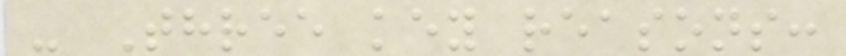- Three key reasons:
